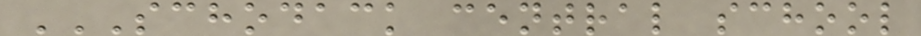SCHODACK CENTRAL SCHOOL
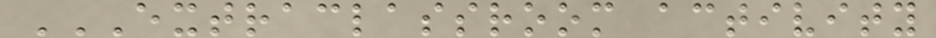EXTRACLASSROOM ACTIVITY
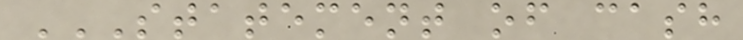STATEMENT OF CASH
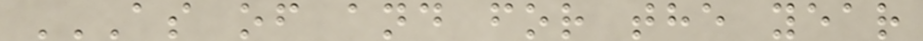AS OF AND FOR THE YEAR
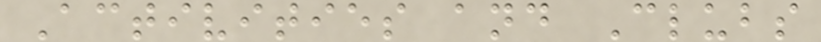Activities and Clubs
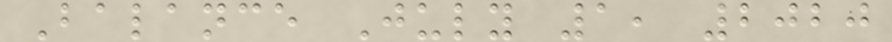Balance July 1, 2020
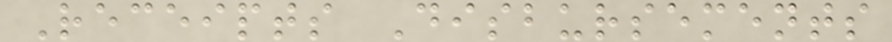Receipts Disbursements
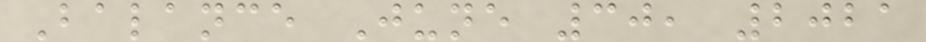Balance June 30, 2021
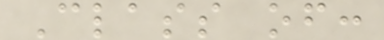Class of:
